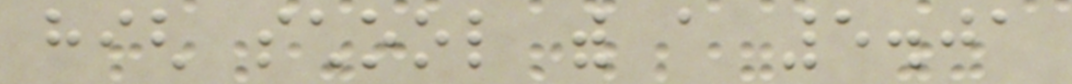high school with a 5.01
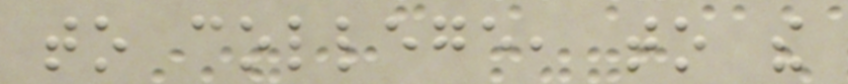to college, to the
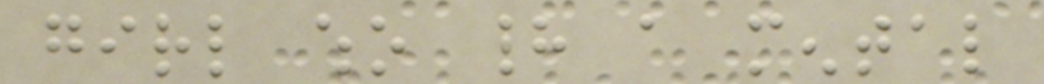girl who had a mental
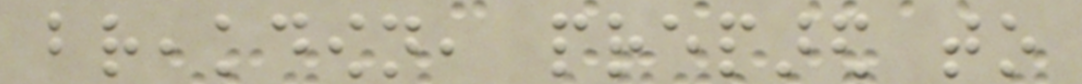breakdown, prepared to
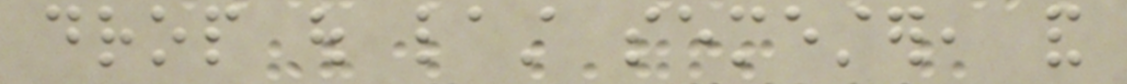drop out last semester, and
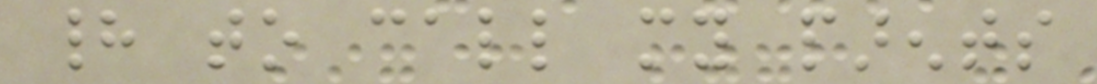had to call my parents
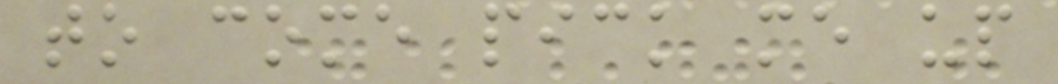to come pick me up
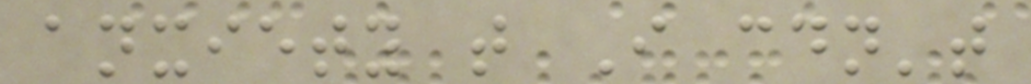anxiety that I couldn't
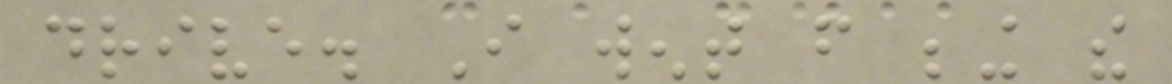drive. I went from being the
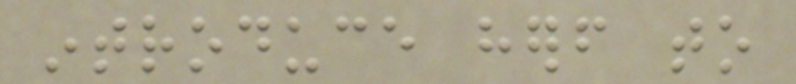introduce herself to
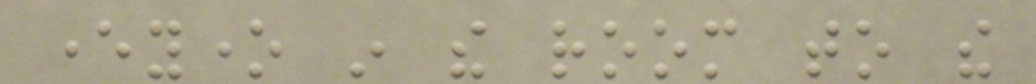everyone in the room to the
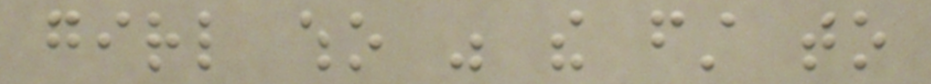girl who was the first to
